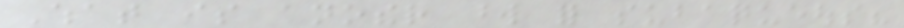What is another word for subaqueous?
